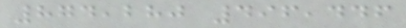874,280 496,446
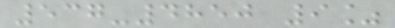537-4850 9%
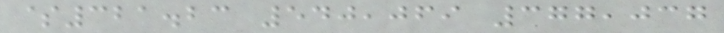$321.23 540,069 377,037
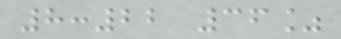8:22 36%
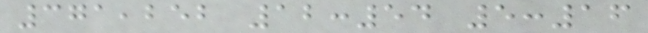371,252 12:54 5:16
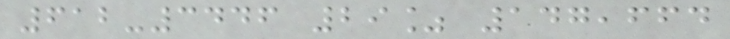612-3446 29% 147,664
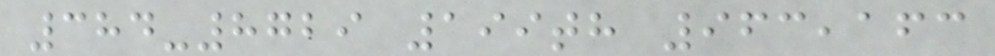384-8729 199th 963,163
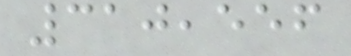310,556
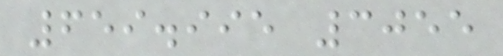659.995 3055
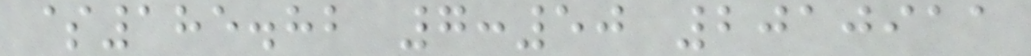$185.82 7:50 2010911
